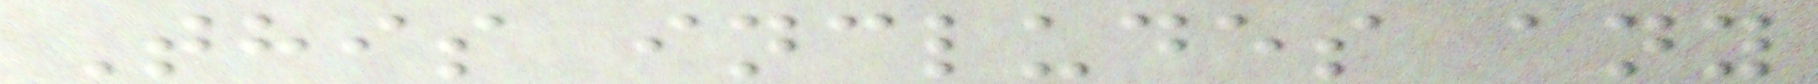This includes any
